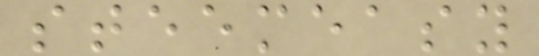steemeasy
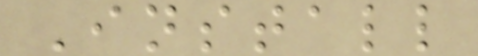Install
